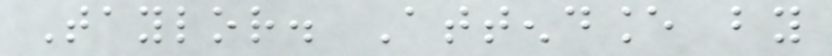Taylor. Attendance by
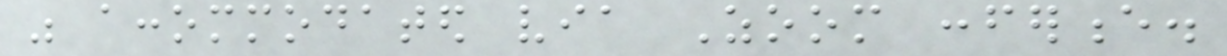was accommodated via Zoom conference.
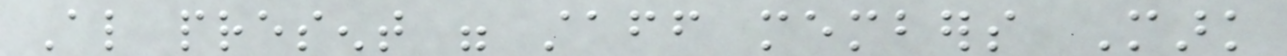Also present were staff members Mark
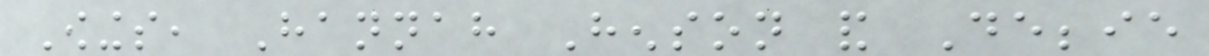Owings, Hannah Henson and Debbie
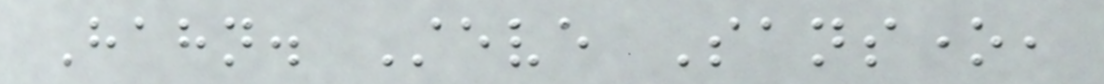Hahn. Steve Sansone,
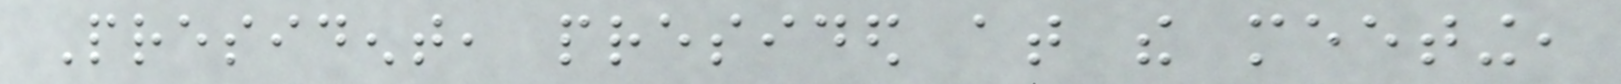President, presided at the meeting,
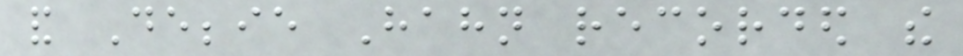and Debbie Hahn recorded the
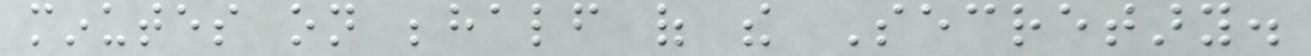minutes on behalf of the Secretary.
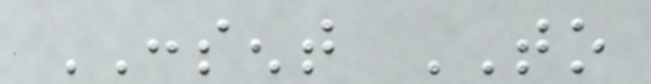CONSENT TO
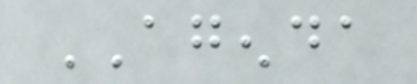AGENDA
